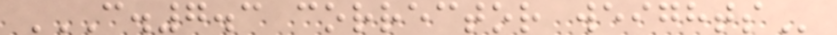C.7.3 CORRECTOR WEIGHTS
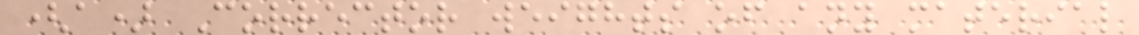(a) Corrector weights of any material
